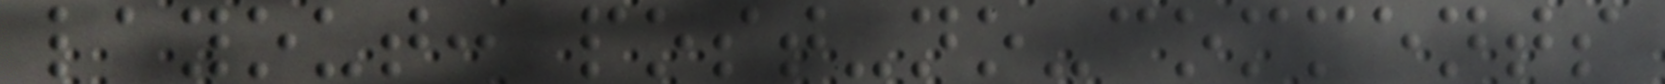layout: post-no-comments
